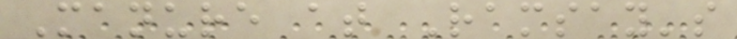Manure at Ramsay's
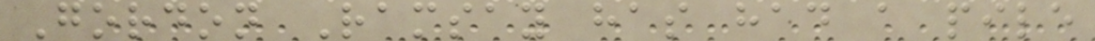Gordon Ramsay has had a pile
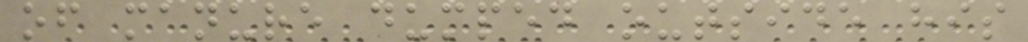of manure dumped outside his
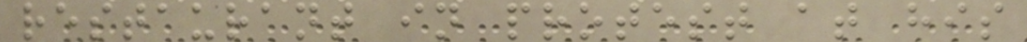restaurant in protest at his
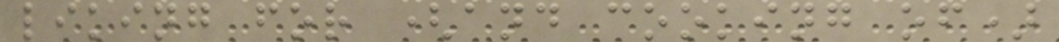liking for (and cooking of)
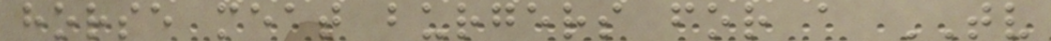horse meat burgers for a TV
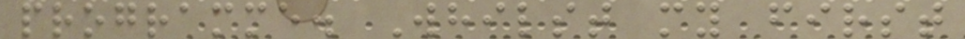programme. Whilst my first
